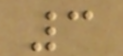3
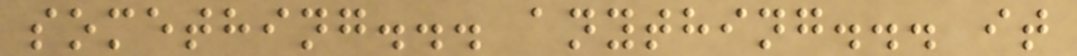something... anything... it
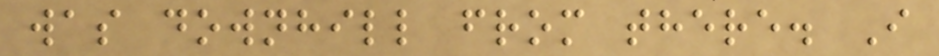was downhill from there. I
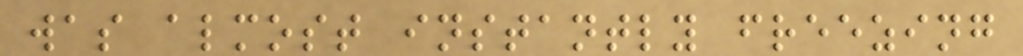was almost instantly freezing
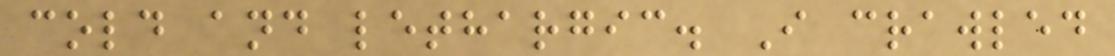cold and lethargic. I crawled
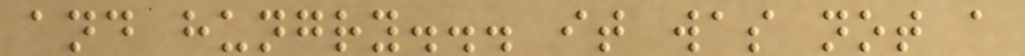and hungry... it was not a
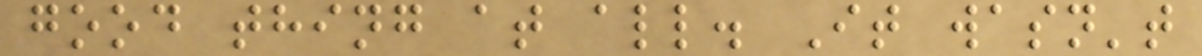good thing at all. It wasn't
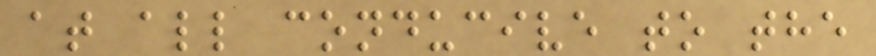at all conducive to the
